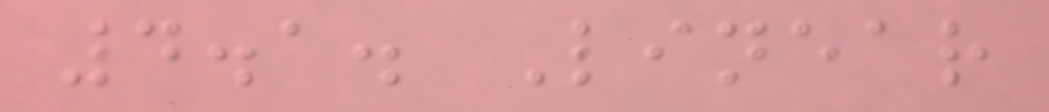4.1. Linear
